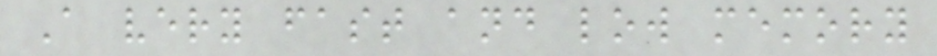A very fast and low memory
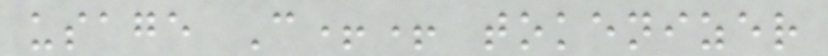usage C++ tokenizer
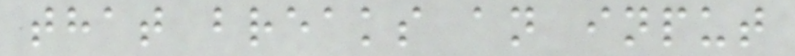that breaks an input
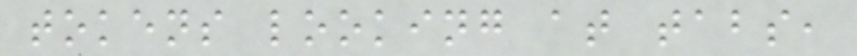tokens looking at tabs,
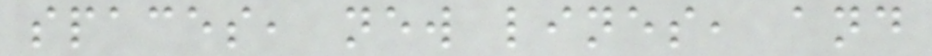spaces, new lines, and
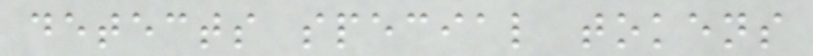detects special tokens
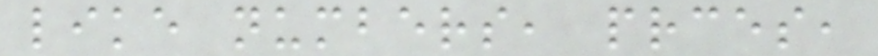like numbers, prces,
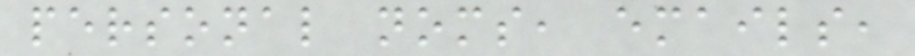personal noms, emails,
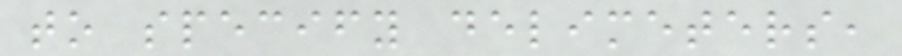to specify delimeters,
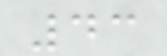43
